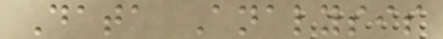Data Analysis
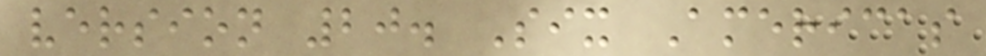version 20. Six Americas
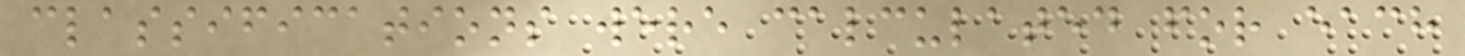classifications were calculated for each
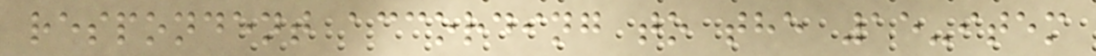respondent according to the 15-item
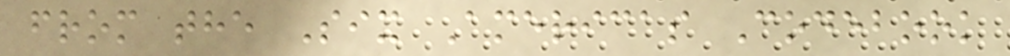from the Six Americas Codebook
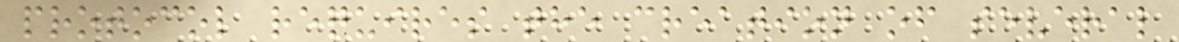protocol requires the creation of several
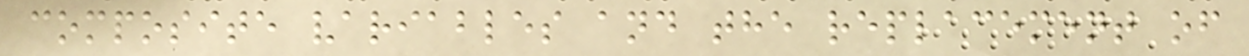composite variables and the replacement of
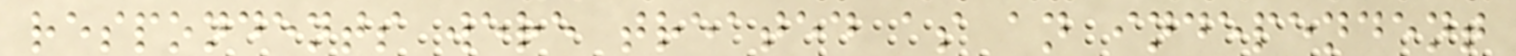respondents were treated as an independent
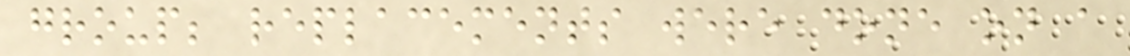group; replacements were done on a
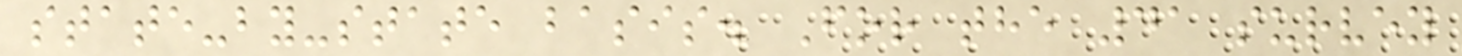state-by-state basis. For the 41 survey
